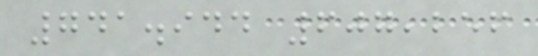741.944 607,256
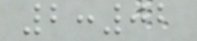2:02
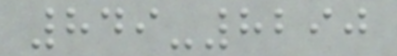849-8290
